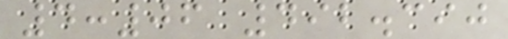4:06 492.390
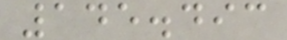145.493
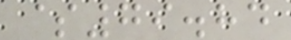$79.84
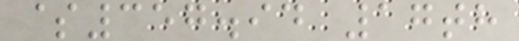$357.94 17th
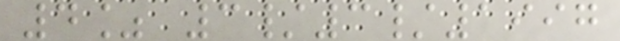4% 3/3/1997
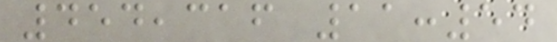454,316 11:54
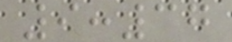9:37
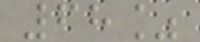68%
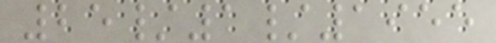25/1/1955
